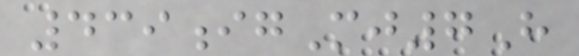439igMj7H
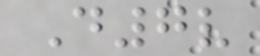D7v
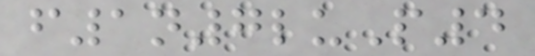f1n7luP4
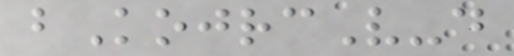bKojrcV-d
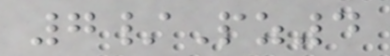7/Pz4
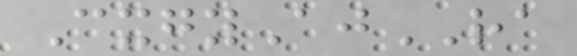CxgyAjRA
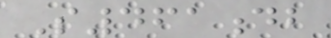S461db
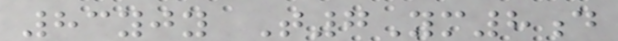83yjy T7Ym8d
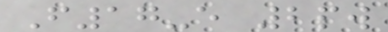F17-e 2pw
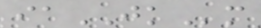iaJKm
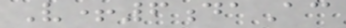V+6daAc
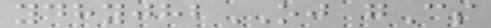ydhyjhbOJ gCs
